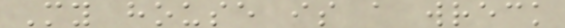My house is a wreck
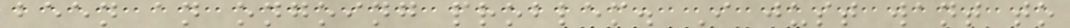been an ongoing problem. I just want to
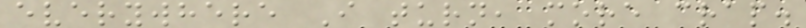everywhere I turn, more crap.
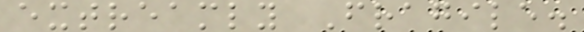extreamly Fragile.
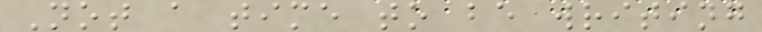Not a time to be writing
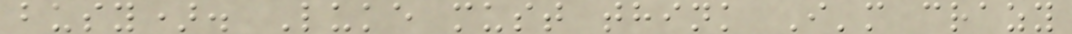busy). Luke must think I'm crazy
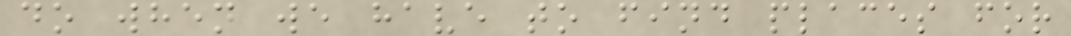do when we have to find places for
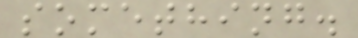something.
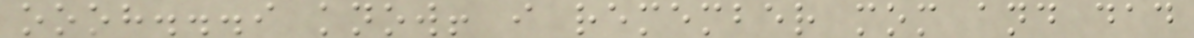oooh...i know! i remember mom and dad
